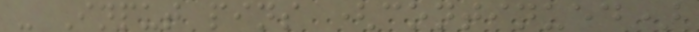- Input pins (continued)
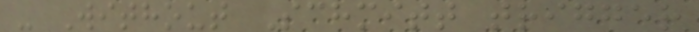- Without Schmitt trigger
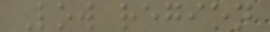Low region
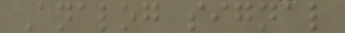Analog signal
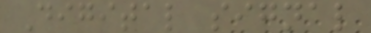Digital signal
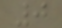0
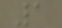1
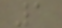1
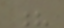?
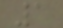1
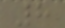8
